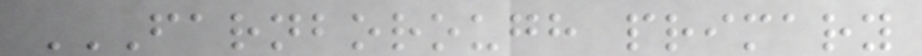FARNBOROUGH PRIMARY
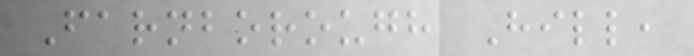Farnborough Hill,
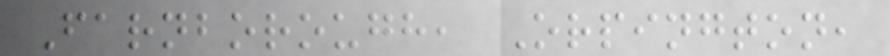Farnborough, Orpington,
